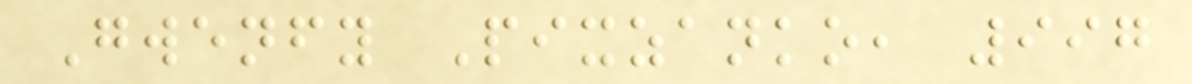Gwenfy Pixzanko, 997
